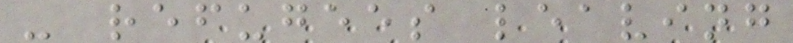- refugees leaving
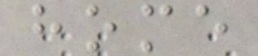home
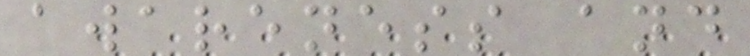awareness and
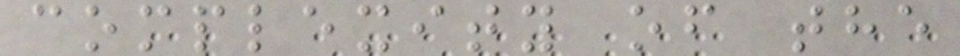complexity of the
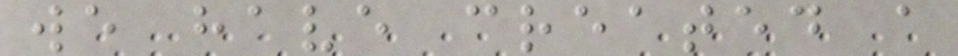we have created a
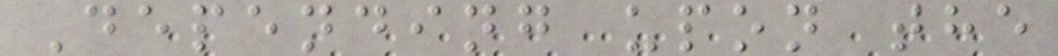Depending upon the
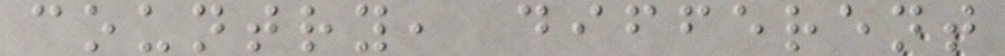country, different
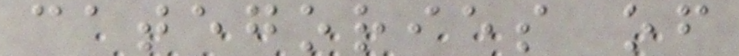categories of
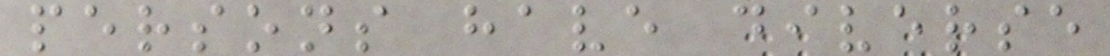persons have diverse
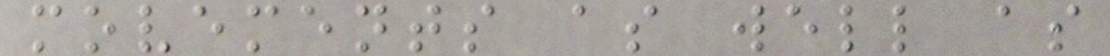movements as well as
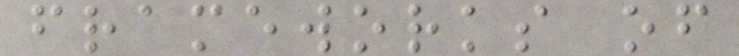frameworks of
